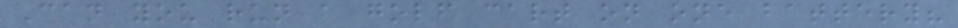Can you run a golf cart on one battery?
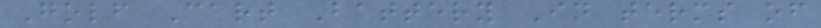Golf Cart Battery In terms of
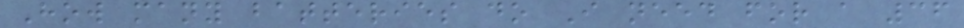How many batteries do I need for a 36
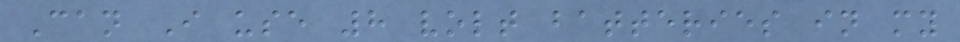Can I use 8 volt batteries in my
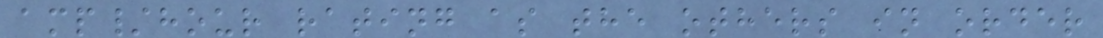amp/hour rating as the others in order
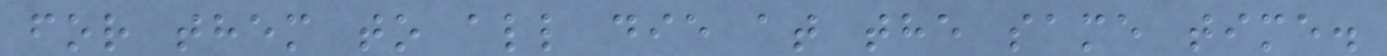for them to all die at the same time.
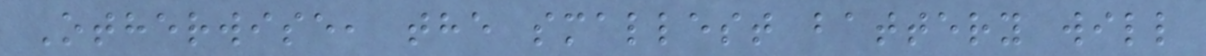Otherwise, the smallest battery will
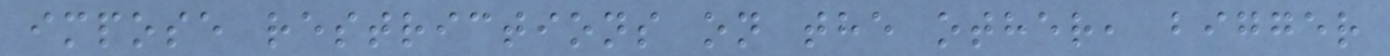impose restrictions on the other, bigger
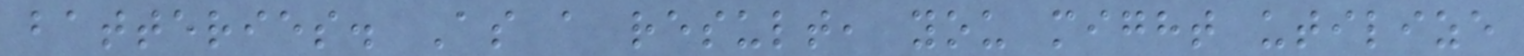batteries. As a result, you might utilize
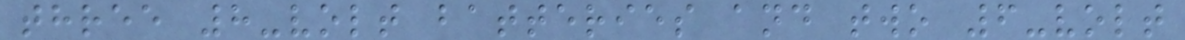three 8-volt batteries and two 6-volt
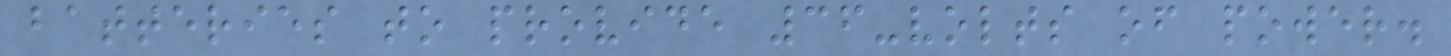batteries to provide 36-volts of power.
